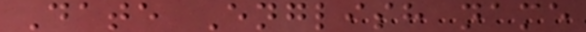Date English name
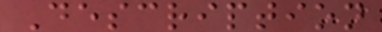Description
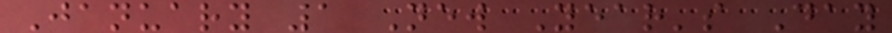January 1 New Year's Day
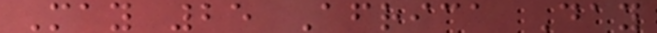May 25 Africa Day
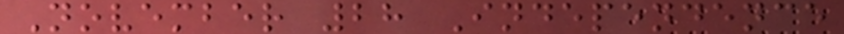November 28 Independence
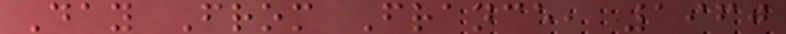Day From France, 1960
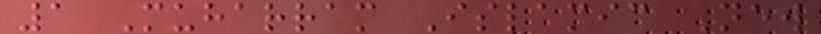1 Muharram Islamic New
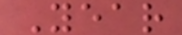Year
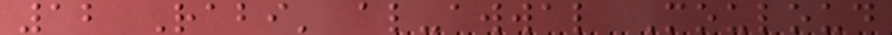12 Rabi' al-awwal Mouloud
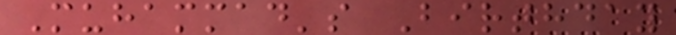Muhammad's Birthday
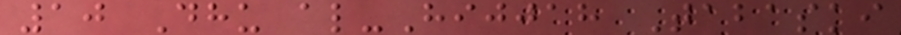10 Dhu al-Hijjah Tabaski
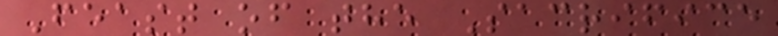Feast of the Sacrifice
